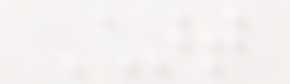Chart
